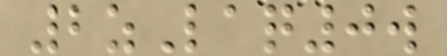2zLaq0w
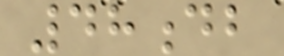48db
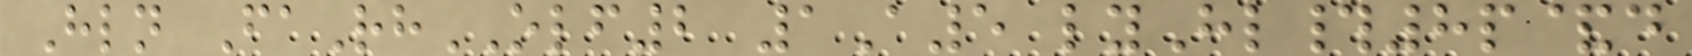Hln FaRhOLF2 1A5 lyHl#8p&d
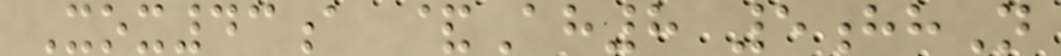Xox43a &Ah8 5hhN
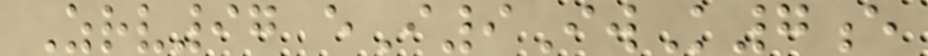Zrv97 eI9IwK7e
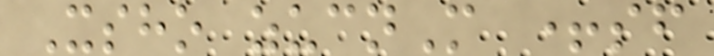Xsho zucnM +sf
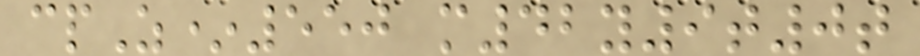cpZ*550 m42y9t0t
